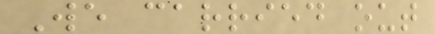We carried out
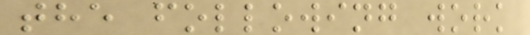the following work
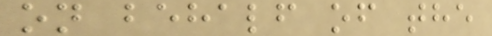on behalf of the
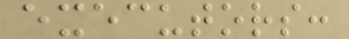executors:
